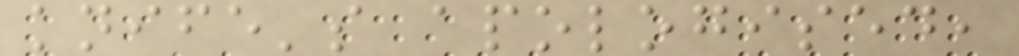knife's apologised,
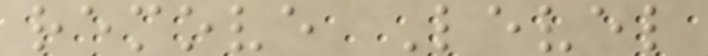remove Level
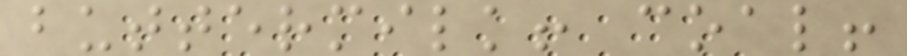buttermilk! coal!
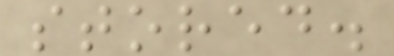stored.
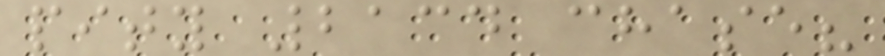pity 2134 chase?
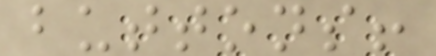buttons!
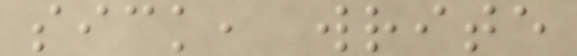sick, write
